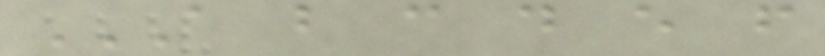A B C D E F
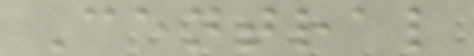Central
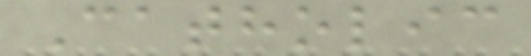Catholic
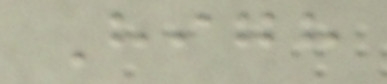High
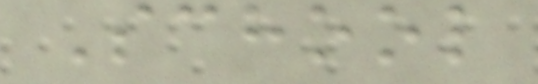School
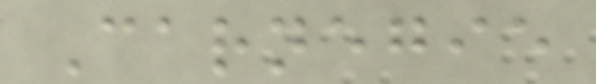Carnegie
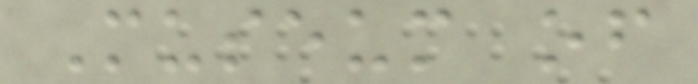Museum of
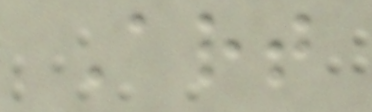Art
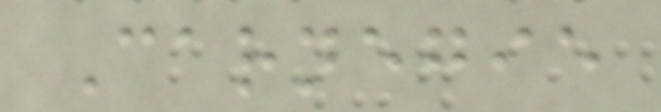Carnegie
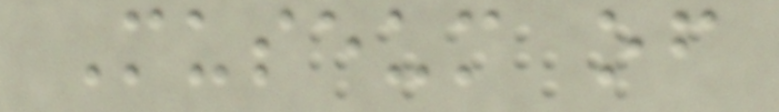Museum of
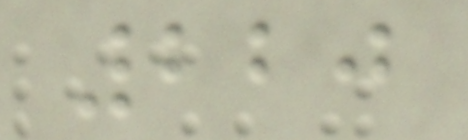220
